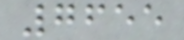7655
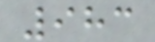983
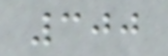300
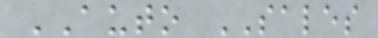AUTO SALES
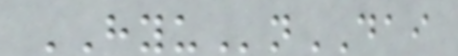HYUnDAI
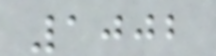1002
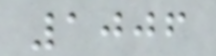1006
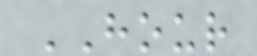HOUR
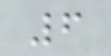6
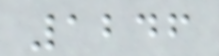1246
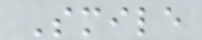Smile
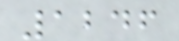1246
